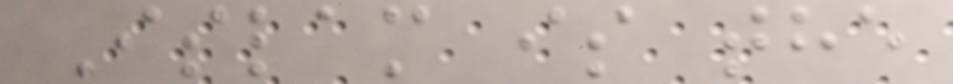Islam is the
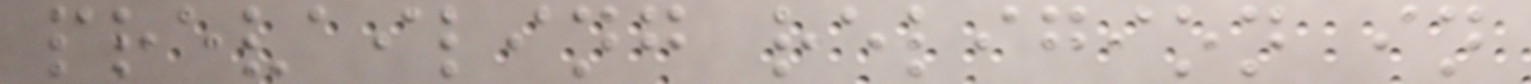prevailing religion in
